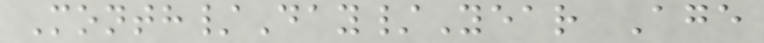Month/Day/Year Age
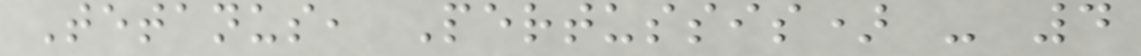Tetanus, Pertussis) - 4
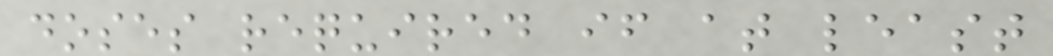doses required if at least
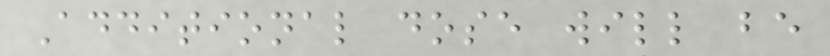Additional dose will be
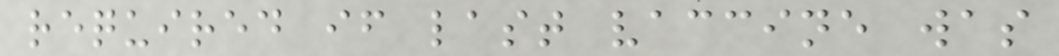required if last vaccine was
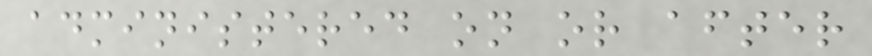administered on or after
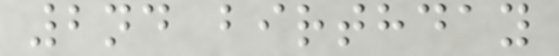2nd birthday
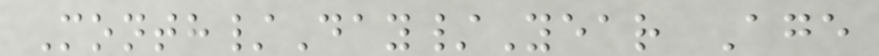Month/Day/Year Age
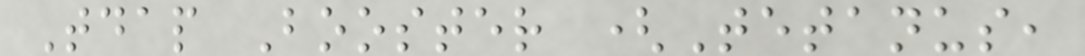Tdap Booster (Tetanus,
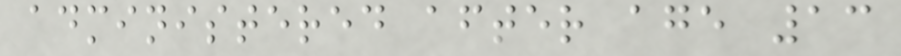administered after age 13
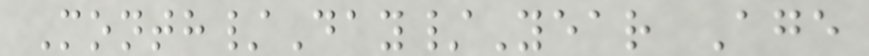Month/Day/Year Age
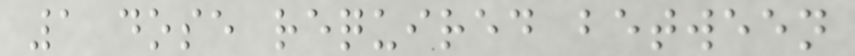1 dose required between
